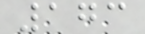173
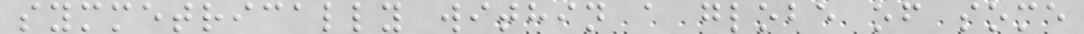symmetrically within a globe of some
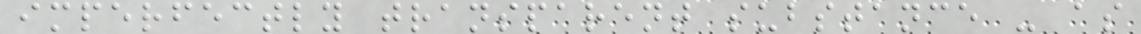imperfectly transparent substance - as
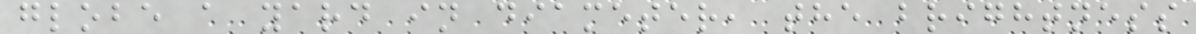globe a yard in diameter, the brightness
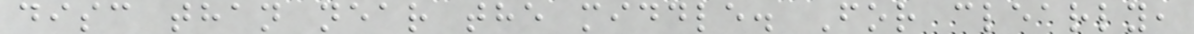disc than near the middle. For clearly,
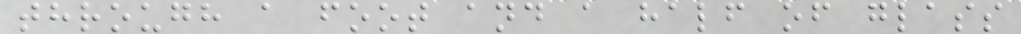through a foot and a half of glass
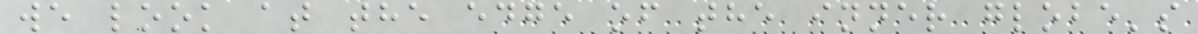we look at the edge of the inner globe's
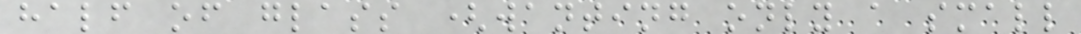half of glass (wanting only a small
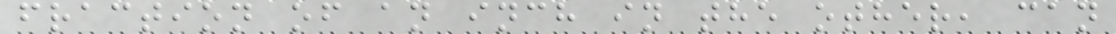fraction of an inch in the other, can
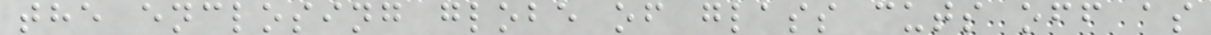the enclosing globe of glass cuts off as
